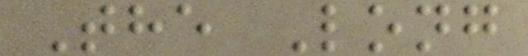The Long
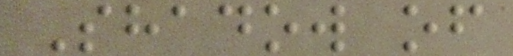Shadow of
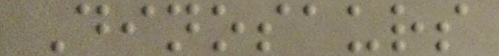Dinosaurs
